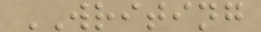WRITING
